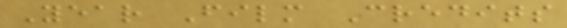Year Film Credits
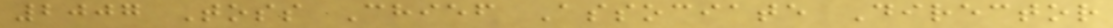2007 Toss Chief Associate Director
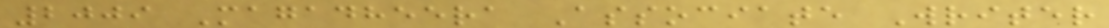2009 Magadheera Associate Writer
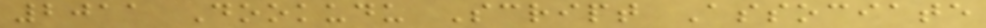2011 Dookudu Script Associate
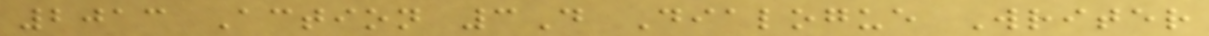2013 Action 3D Dialogue Writer
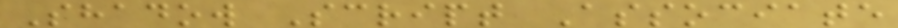Shadow Script Associate
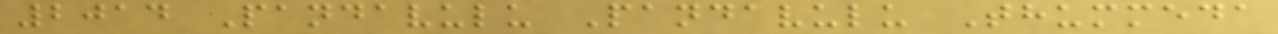2014 Pandavulu Pandavulu Thummeda
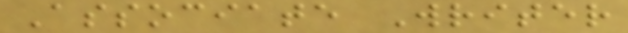Associate Writer
